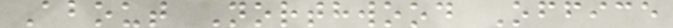About Northwood Office
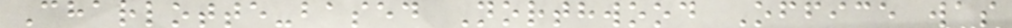Charlotte-based Northwood Office was
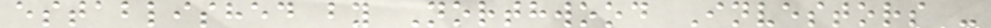established by Northwood Investors -
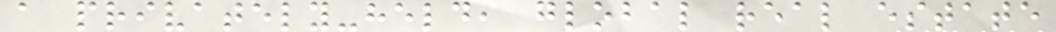a privately-held, global real estate
